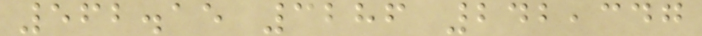562.15 3286 242,347
